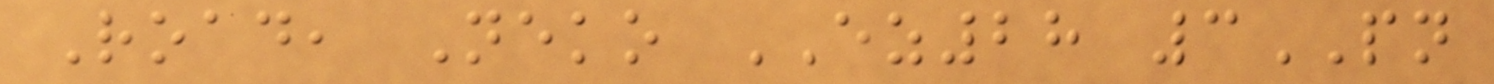Road, Neko EZ28 3PN
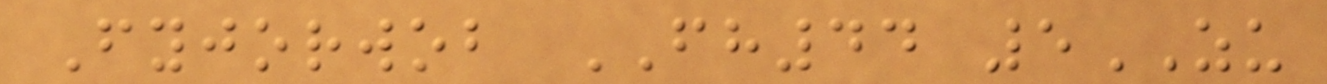Fyjorwob FH44 5ZU
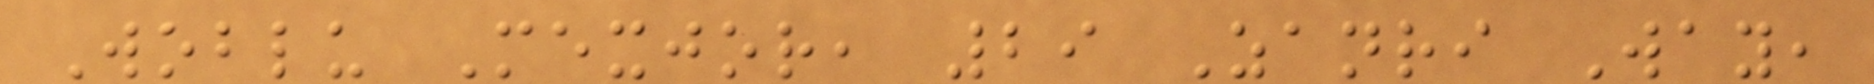Woblu Mexjor, 29 Zanri Way,
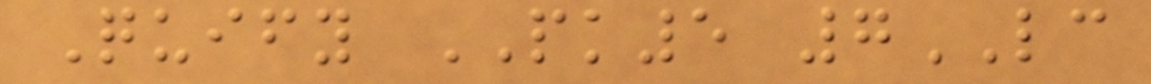Quify PK5 7LC
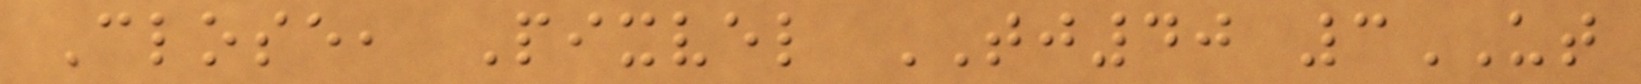Close, Pixvel TJ40 3UT
